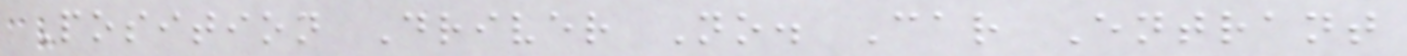Position Driver No. Car Entrant
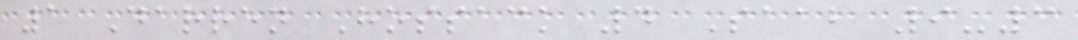1 Darren Hossack 4 Saab 9-3
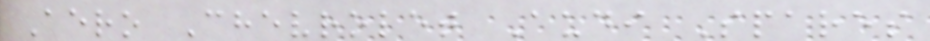Aero Chevrolet Audi Spares
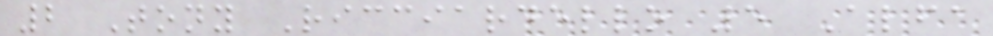2 Tony Ricciardello 5 Alfa
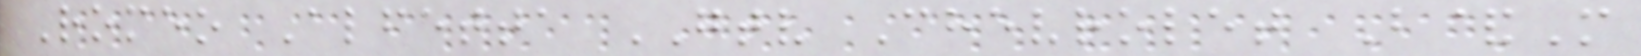Romeo Alfetta GTV Chevrolet B&M
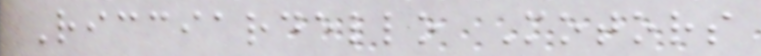Ricciardello Motors
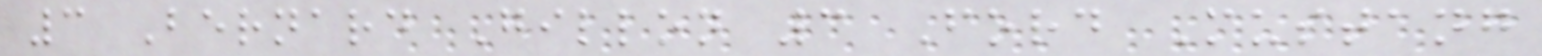3 Bernard Gillon 3 Ford Mustang
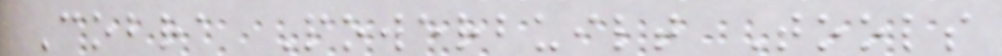Cobra Powerbuilt Tools
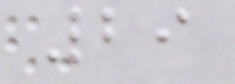29
